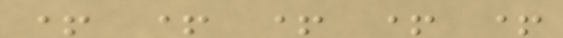+ + + + +
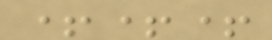+++
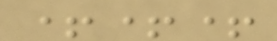+++
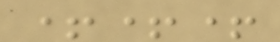+++
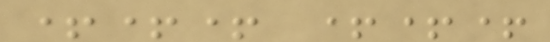+++ +++
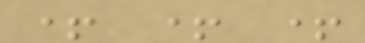+ + +
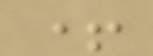+
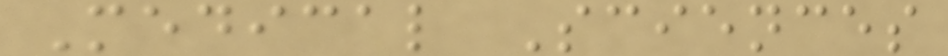Medical Sciences
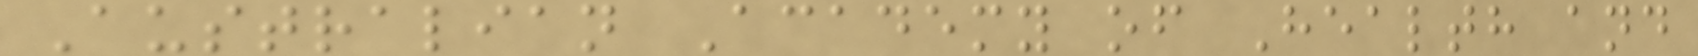Australian Academy of Health and
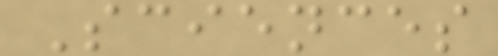Sciences
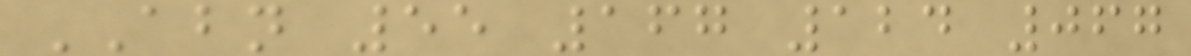ABN 55 167 124 067
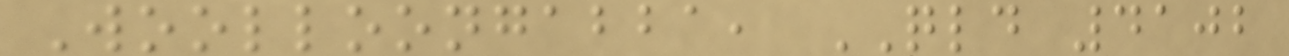Woolloongabba, QLD 4102
